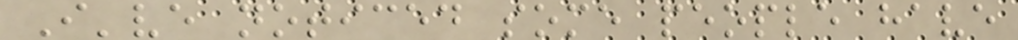I've noticed some people have
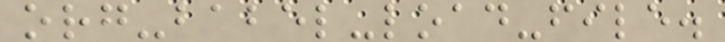org-babel-load-file.
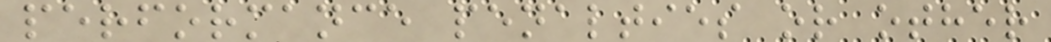performance penalties or other
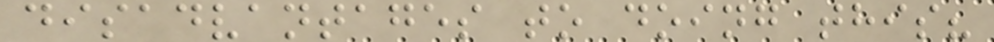disadvantages to doing this?
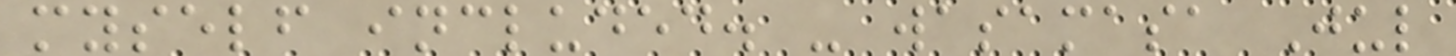myself included. - wasamasa Jul
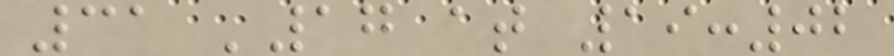31 '17 at 19:02
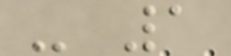- 1
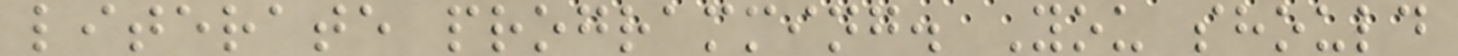literate programming. You should
